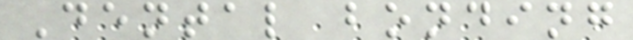Dental bonding
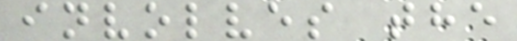involves the
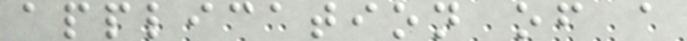application of a
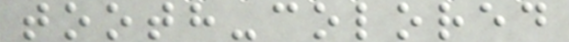tooth-colored
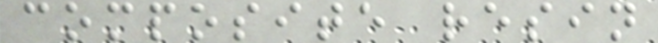composite resin
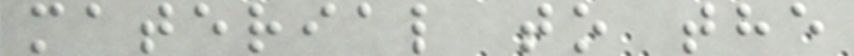material to the
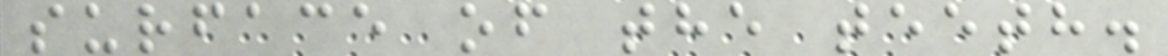surface of the teeth.
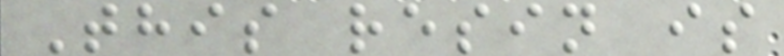This resin is
